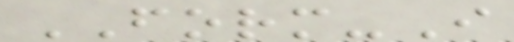FORM-I
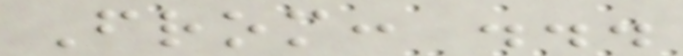From: ...
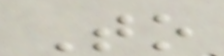To
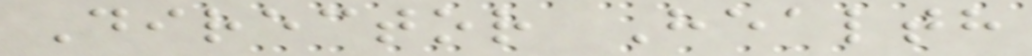Director Health
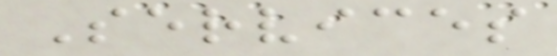Services
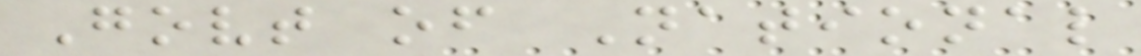Govt of National
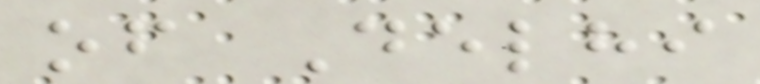of Delhi
